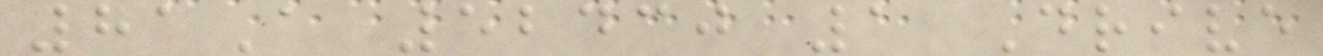81A 52430 1 Drive
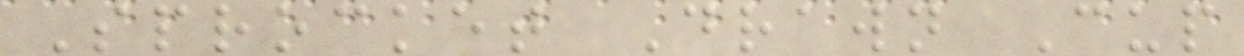Sprocket Drawn Cup
